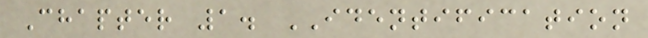Chapter 1. IDENTIFICATION
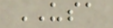USA
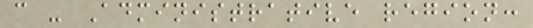c - Administrative region:
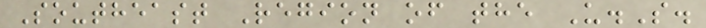Southeast Region of the U.S.
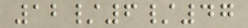12/6/47
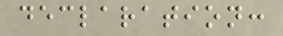declaration:
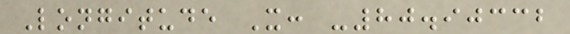Longitude X: -80.90332
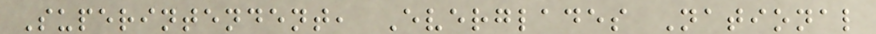Superintendent, Everglades National
